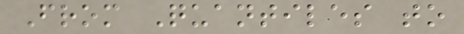From Quantiles to
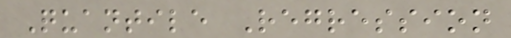Quantile Regression
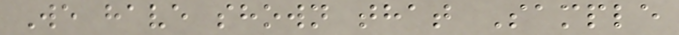We have shown that Sample
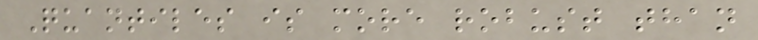Quantiles is more robust than
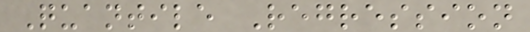Quantile Regression
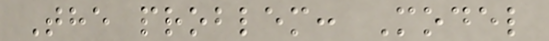The problem: Model
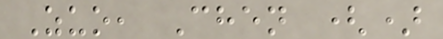Zuo, Chen ()
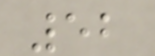52
